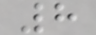8
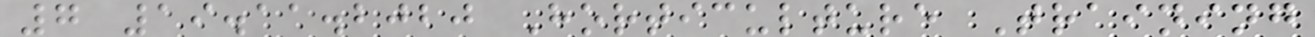7 19.11.2020 Horticulture Training
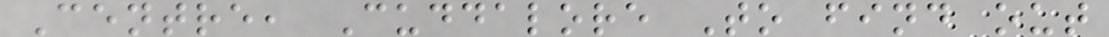Centre, Cuddalore To find out
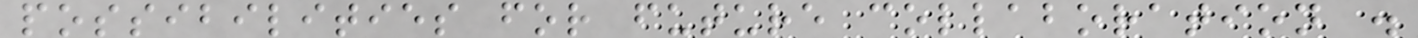possibilities for future collaboration .
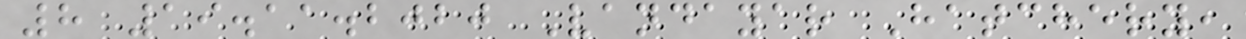8 19.11.2020 Vandayar Hatchery,
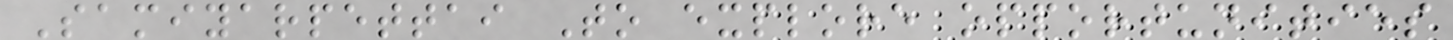Samiyarpettai To explore opportunities
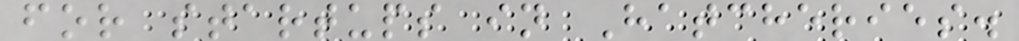for startups in Hatcheries.
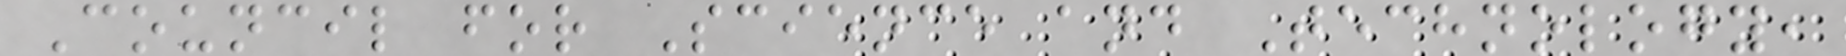Council for Science and Technology,
